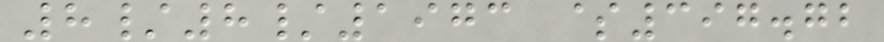8/8/1973 $397.72
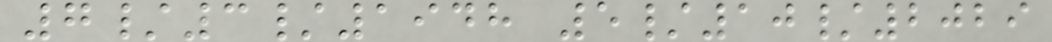7/3/1948 5/10/2029
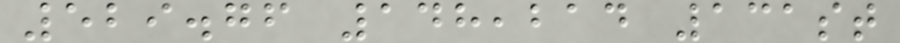529.76 148,214 131st
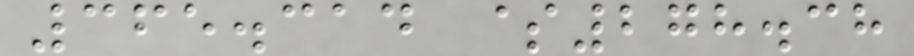365.314 $278.38
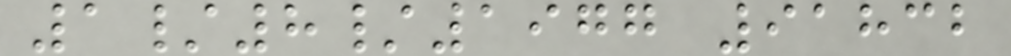1/8/1977 91832
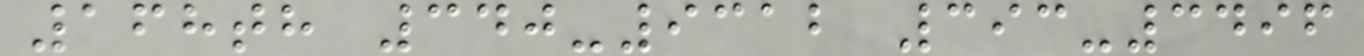168th 340-9312 393-3496
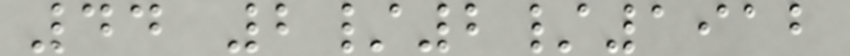44 2/2/1912
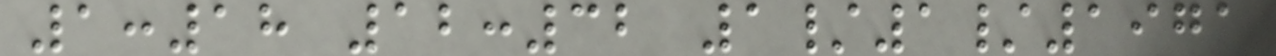1:18 12:32 1/1/1971
